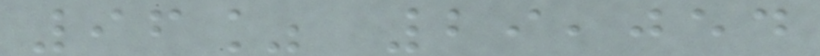96% 29,054
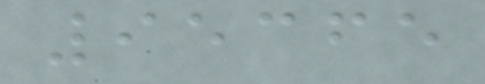95365
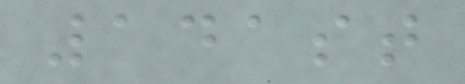141st
